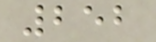252
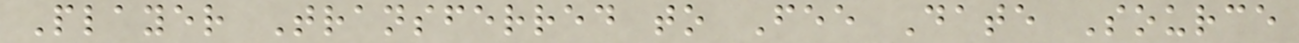Player Transferred to Fee Date Source
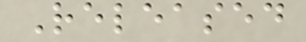Released
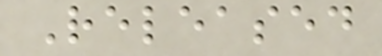Released
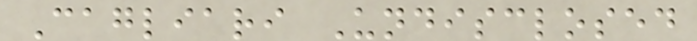Cagliari Undisclosed
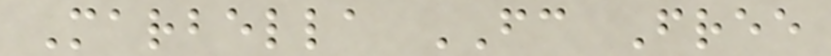Marbella FC Free
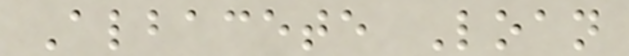Albacete Loan
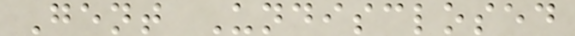Gent Undisclosed
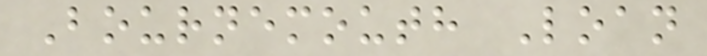Bournemouth Loan
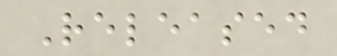Released
